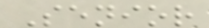Senior
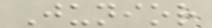Junior
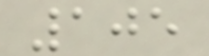105
